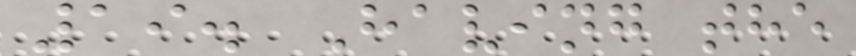19. Having the
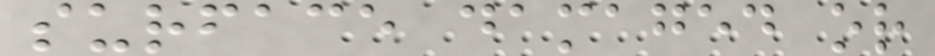surface damaged or
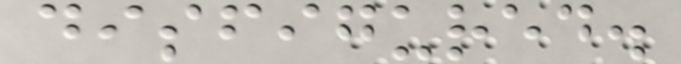disfigured.
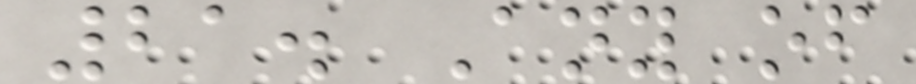21. Any of
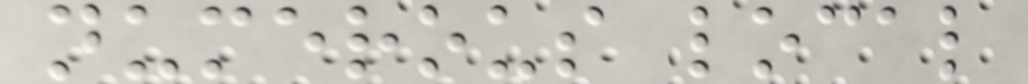numerous local
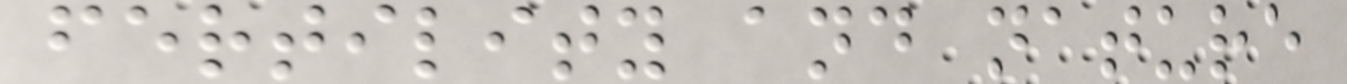fertility and nature
